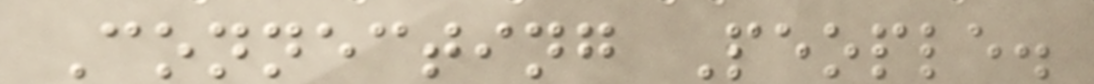Connecting People.
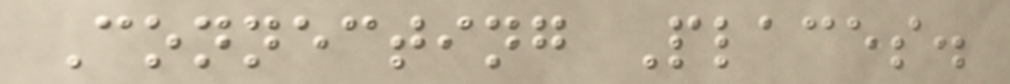Connecting Places.
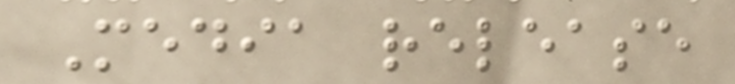Media release
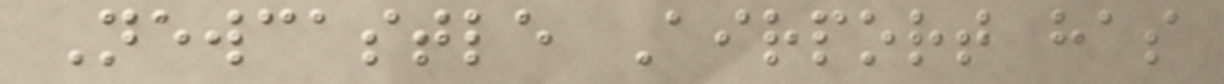Newcastle Airport has
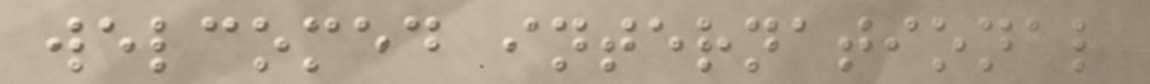welcomed international
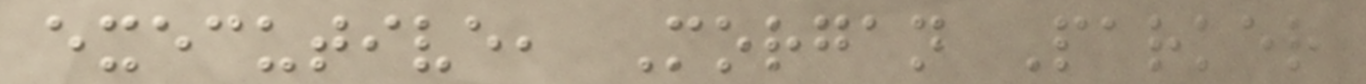executive, Morgan Parker
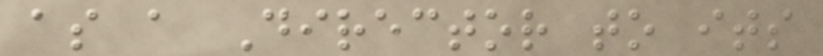as a Director to its
